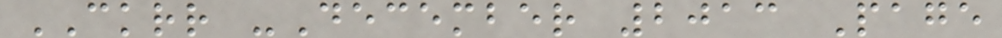CKRR -December 2013 Page
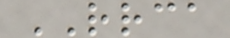RRCA
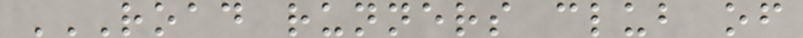ROAD RUNNERS CLUB OF
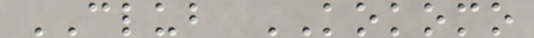CLUB KOKOMO
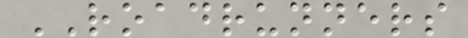ROADRUNNERS
